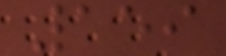159
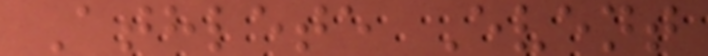Athlete Event
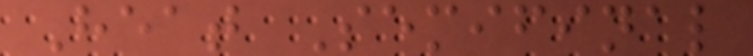Heat Semifinal
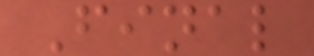Final
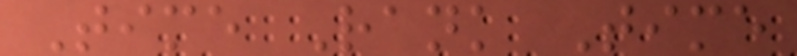Time Rank Time
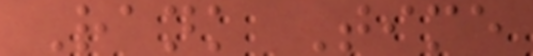Rank Time
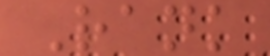Rank
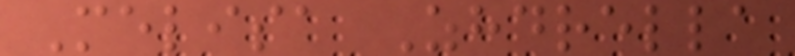Melisa Zhdrella
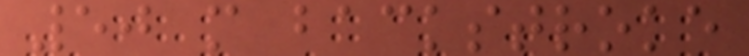50 m backstroke
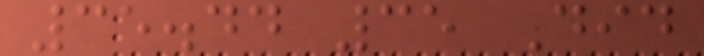35.44 35 Did
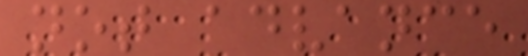not advance
